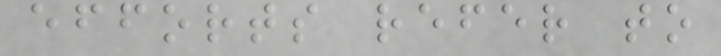efforts refer to
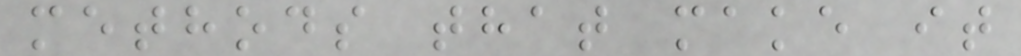methods that make it
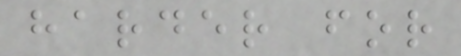harder for
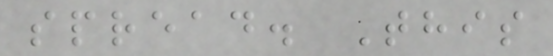spread. This
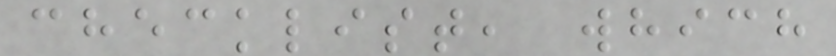checklist, which
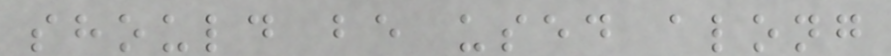should be used along
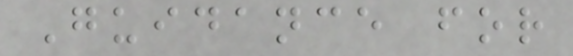Guidance for
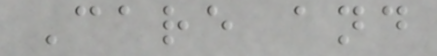Care and
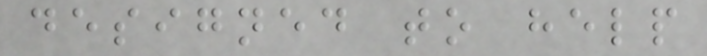designed to help
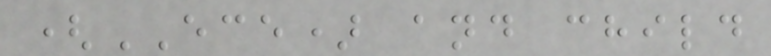(ECE) and child
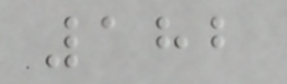182
